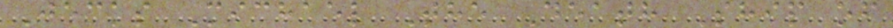Jecks Michael The Death Ship of
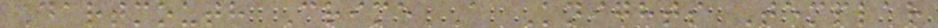Dartmouth Crime A Knights Templar
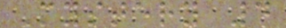Mystery 4
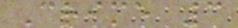Crime 3
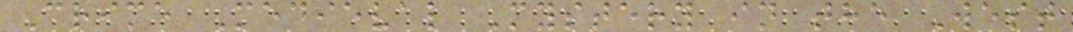Crime Medieval Mystery in the West
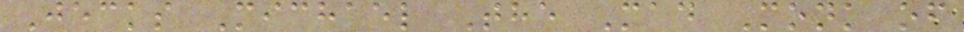Jecks Michael The Mad Monk of
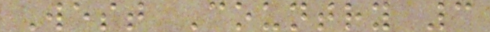West Country 3
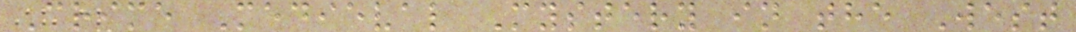Crime Medieval Mystery in the West
